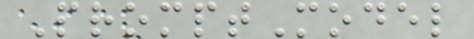PromptModel
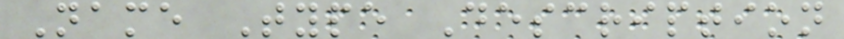Name Type Description
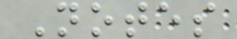Notes
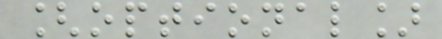[optional]
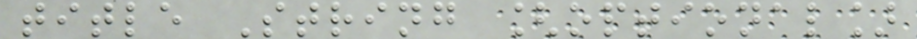title String [optional]
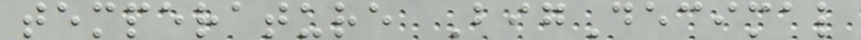temperature BigDecimal
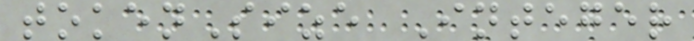tokenSize Integer
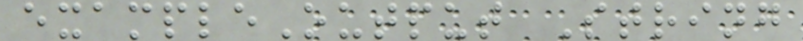exampleOutput String
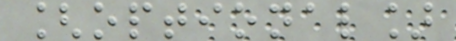[optional]
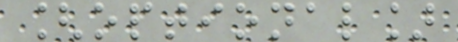[optional]
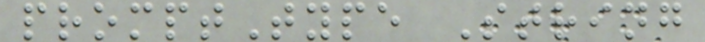promptType String
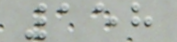158
